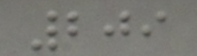209
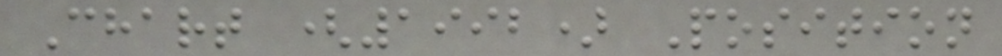Chart (1992) Position
